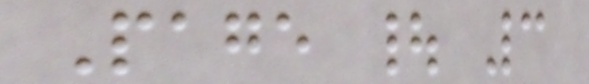Page | 3
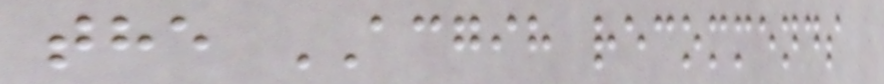the ACGIH recommends
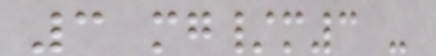3 mg/m3 -
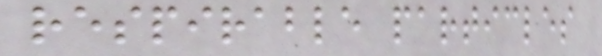respirable particles
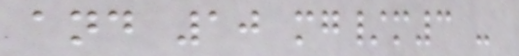and 10 mg/m3 -
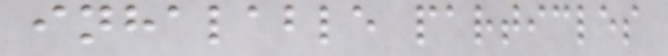inhalable particles
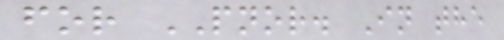for PNOR. In the
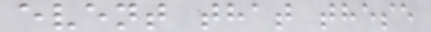event that these
